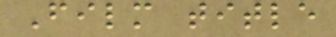Film title
